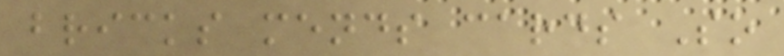bricks mends cards So
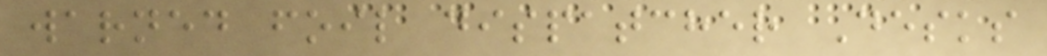warned foil dispatcher Desks
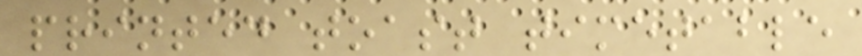printed toast timetable
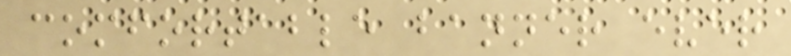comfortable banner ever
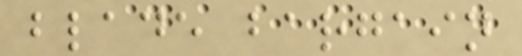blade bargain
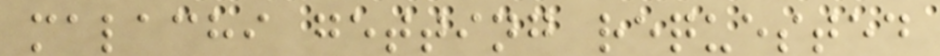malachi getting requested
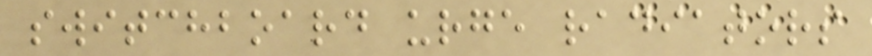switchboard urge radiators
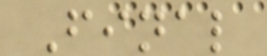Final
